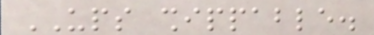UPS shippable.
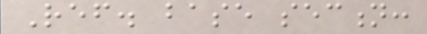Ref. base section:
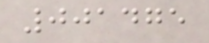001475
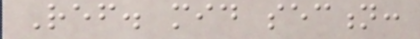Ref. mid section:
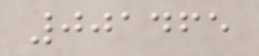001465
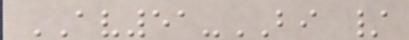AV51-BI /
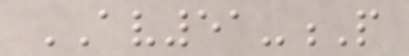AV51-P
